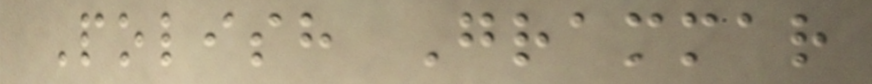Polish Grammar
